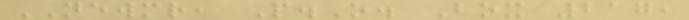NEWMR, P.O. Box 217,
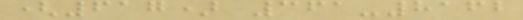(617) 361-8162
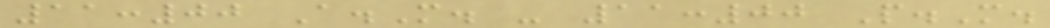11:00 A.M. - 11:00 P.M.
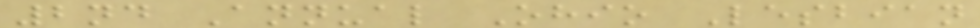2nd Annual Ohio Lesbian
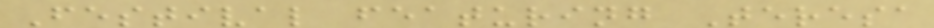Festival featuring Teresa
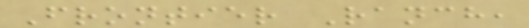Frontier Ranch,
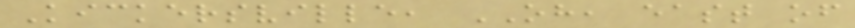Kickersville, OH, east of
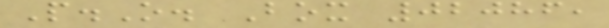P.O. Box 02086,
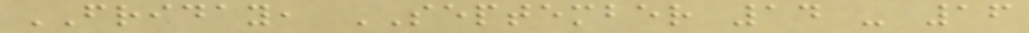FRIDAY, SEPTEMBER 14 - 16
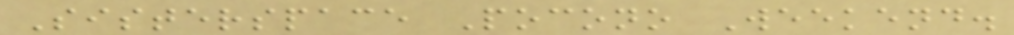Sisterspace Pocono Weekend.
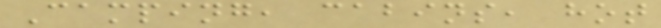Camping, cabins, hot
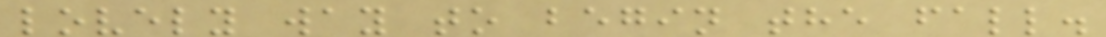lovely way to begin the fall.
